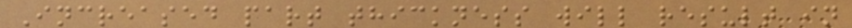Increased part thickness will result in
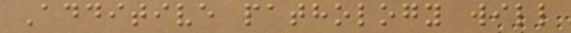Additive pathology will
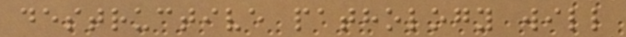destructive pathology will
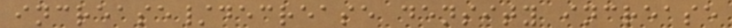increase/decrease density increase
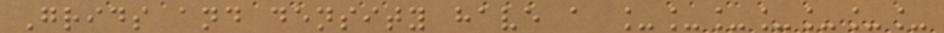Grids and density have a _______
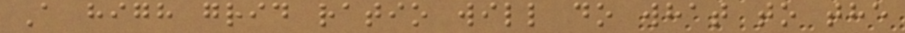A high grid ratio will do what to the
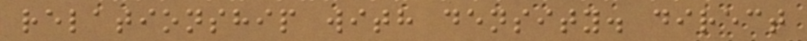relationship with density. direct
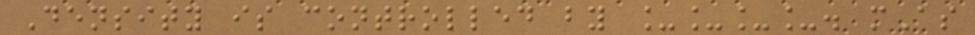Density is controlled by ____. mAs
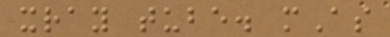xray tube. mAs
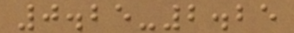0.25-2.25
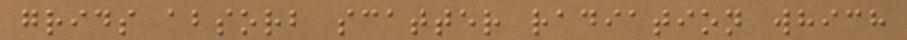grids absorb scatter radiation which
